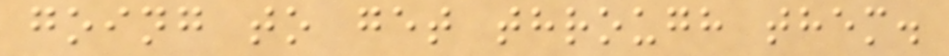going to get through them.
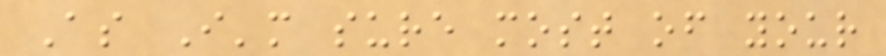As I'm sure most of your
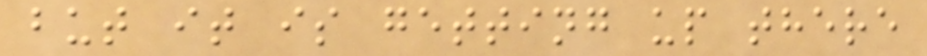but it is getting up there
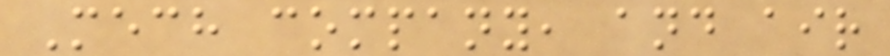Mech company, and air
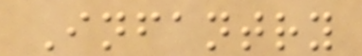Infantry
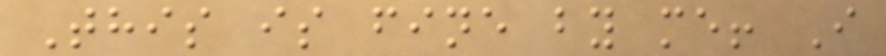This is fine by me! I
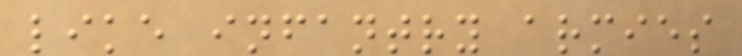like infantry armies
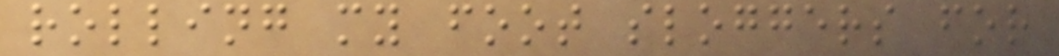rolling my foot sloggers for
